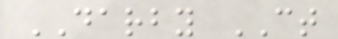DARBY CT
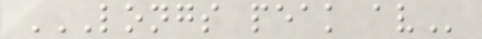LONGS PEAK AV
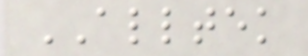ALLTEK
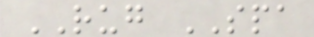RUG SPA
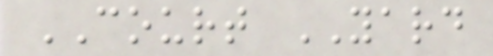COURT YARD
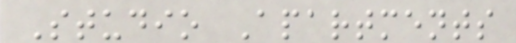Studio Apartments
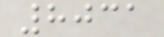8031
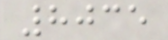8035
